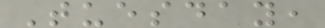Tuesday,
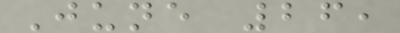June 26,
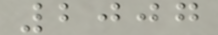2007
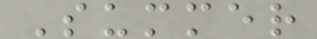Summer
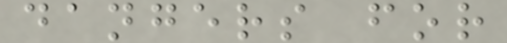dangers for
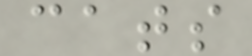cats
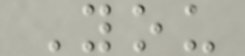You
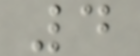4
